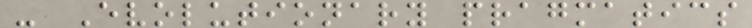- Evolutionary pragmatics
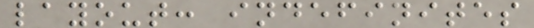layout: indefinites
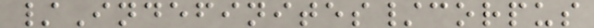/Indefinites/corpus
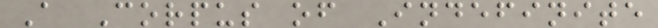A Corpus of Indefinite
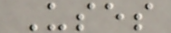Uses
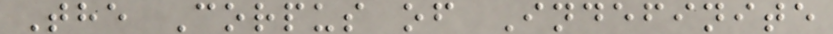The Corpus of Indefinite
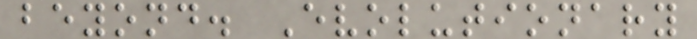beyond. Evolutionary
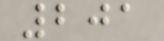201
